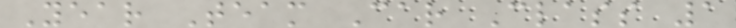Year Team Car Class 1
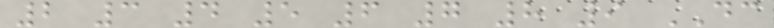2 3 4 5 6 7 8 9 DC
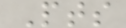Pts
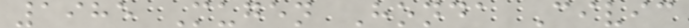1985 Mugen Honda Civic
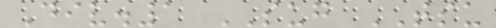Div.1 SUG TSU
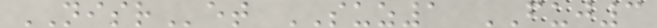NISRet SUZ1 FUJ3
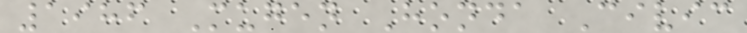1986 Mugen Honda Civic
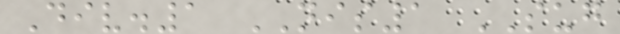Div.1 NIS1 SUG
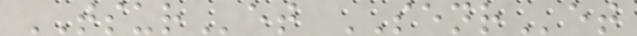TSURet SENRet
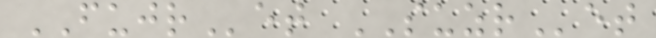FUJRet SUZRet
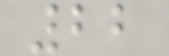22
